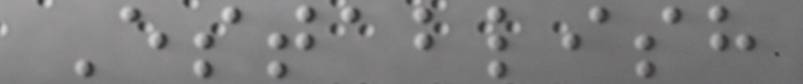Establish
